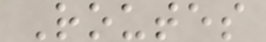Routes
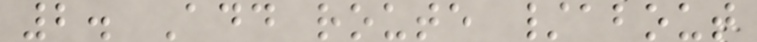2. Add route /about
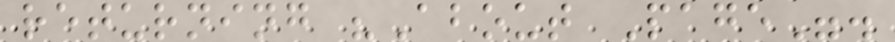returning "About Page".
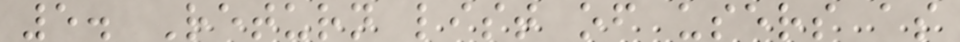5. Return list of users as
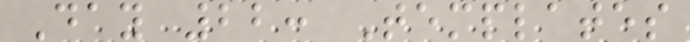Day 22: Templates
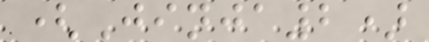(Jinja2)
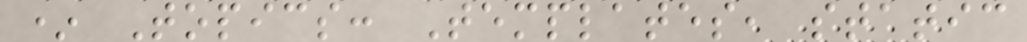* Topics: Templates, static
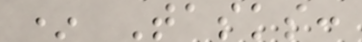* Tasks:
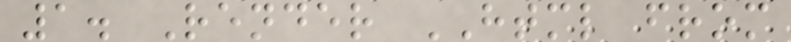1. Render HTML from
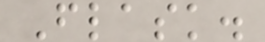Flask.
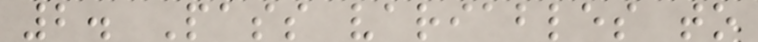2. Pass variables to
